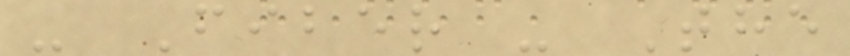- Fiber - The
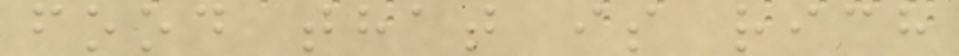food that is rich
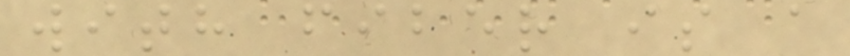with fiber is a
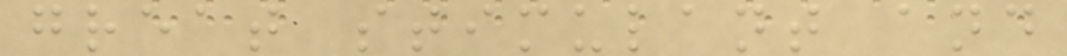great stimulant and
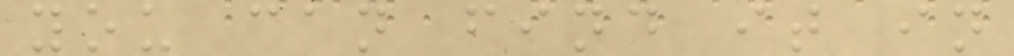you can find it in
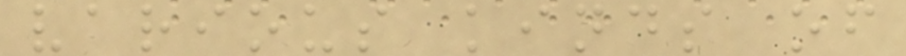various kinds of
